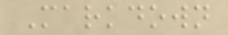Markdown
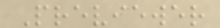Previewer
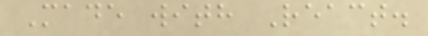Made with React.
